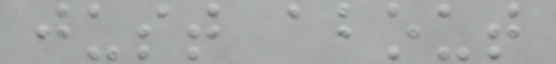just about
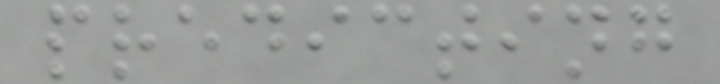predicting
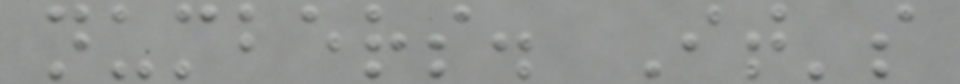numbers. It's
